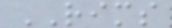RIMS
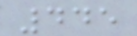445
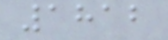1812
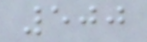500
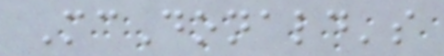McDonald's
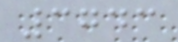3743
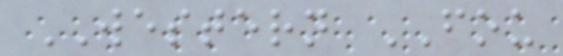WESTERN FOU
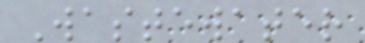Wastewater
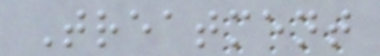Treatment
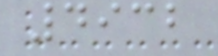4932
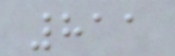811
